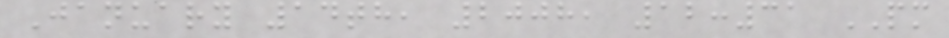January 14th, 2008, 12:31 PM
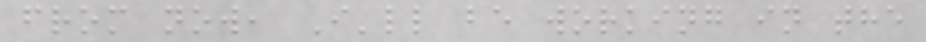from now, I'll be working in the
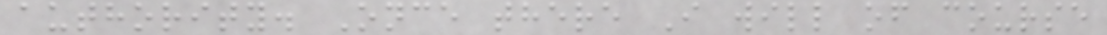authority. Once there I will of course
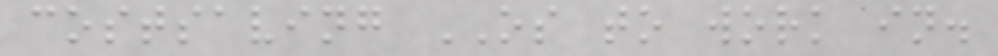costsaving OS to work in.
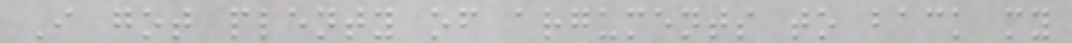I got plenty of arguments to back my
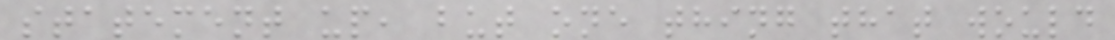statement up, but one thing that would
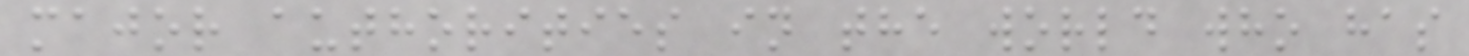major authorities in the world who has
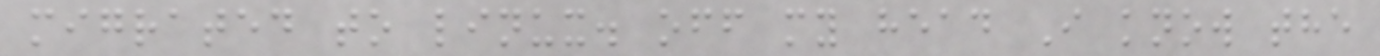migrated to linux. off my head I know the
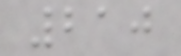210
